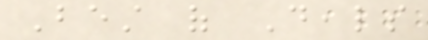Best of Deals
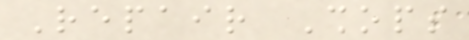Repair Shops
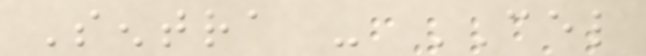Sentra - CEL
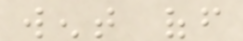went off
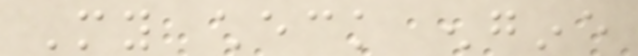My check engine
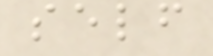self
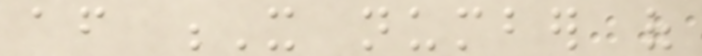after X number of
